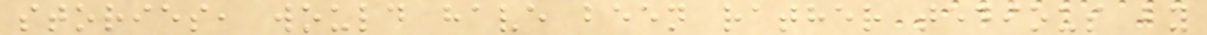stories, would have been rather tedious by
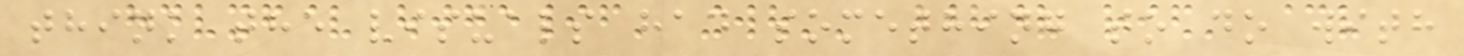think the visuals had something to do with
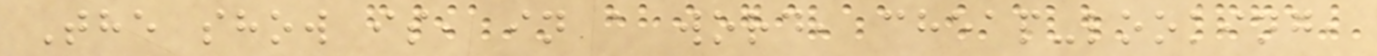The show is, in a word, cheap-looking,
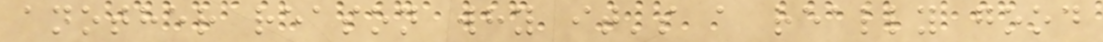another reason why it's a really good
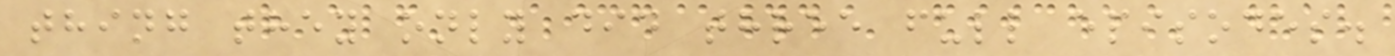thing they only did three full episodes.
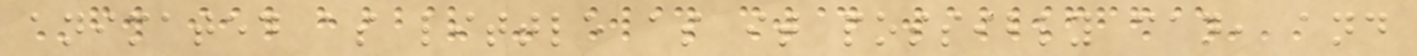animated as little as it possibly can, and
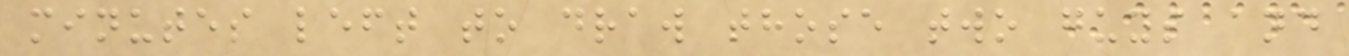minutes left to draw those two guys and
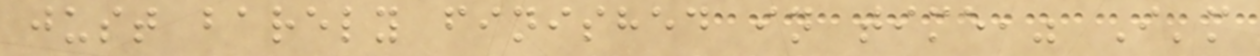just barely finished in time," I'm
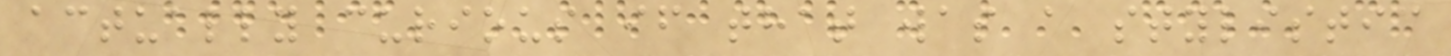actually curious if that was a stylistic
